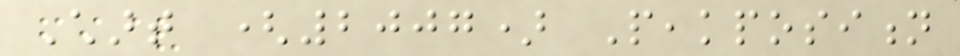Chart (2007) Peakposition
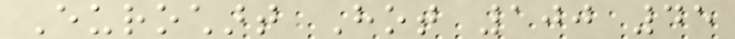Eurochart Hot 100 45
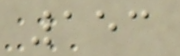153
